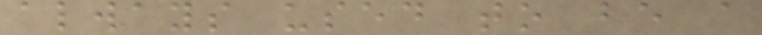always used to be a
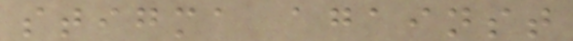stigma against
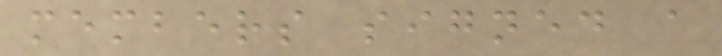members signed a
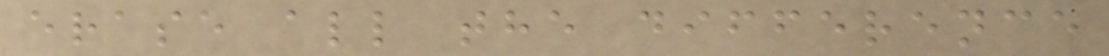erase all the difference
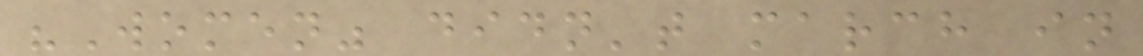"Women" didn't march in
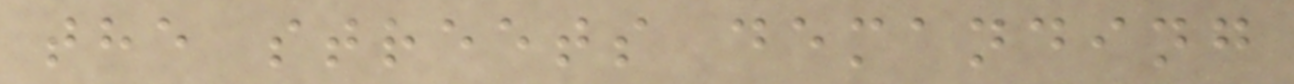the streets demanding
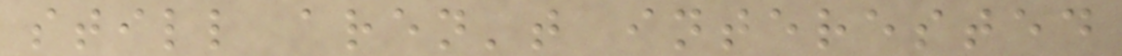still aren't interested
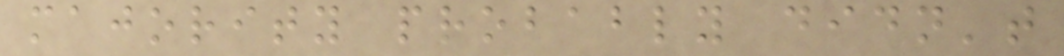majority probably didn't
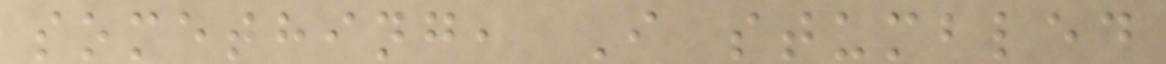something, I stumbled
